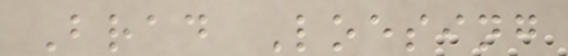Brad Loesing
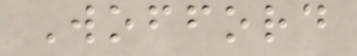Wofford
